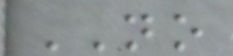NO
